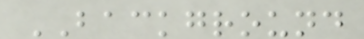BACKGROUND
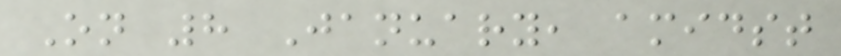On 8 January, amidst
